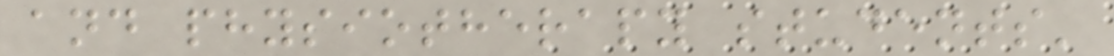and physiotherapy students'
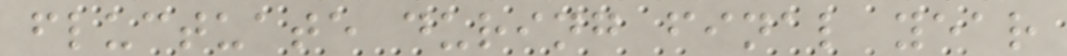fluctuate during final year
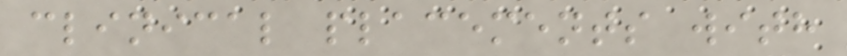clinical placements with
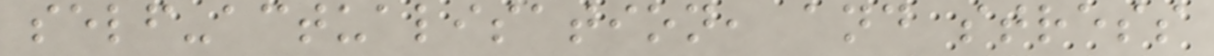self-actualisation, and stress
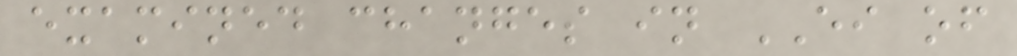examined changes in EI of
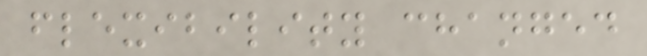flexibility changed
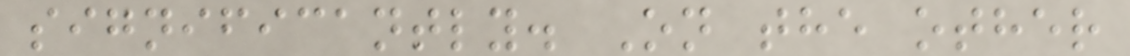significantly. On the other
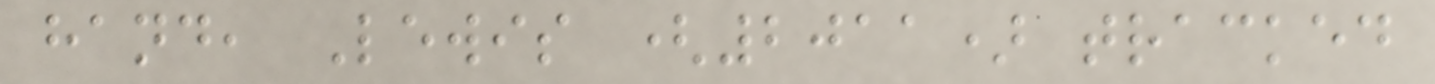hand, Lewis (2011) tracked
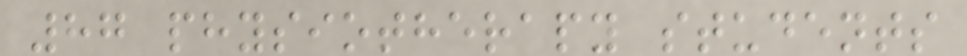87 physiotherapy students
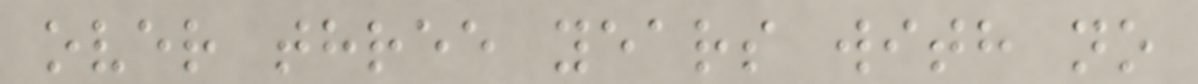over three years with no
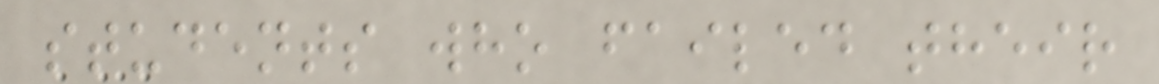students who failed their
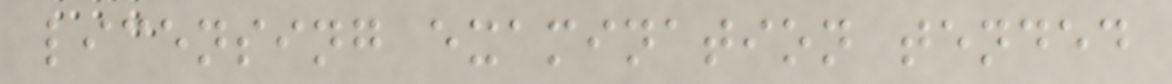licensing examination tended
